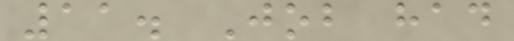11. Job had
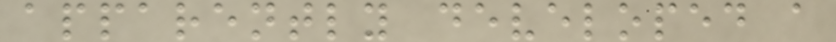apparently developed a
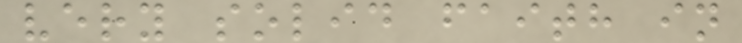very solid faith in
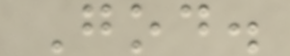God.
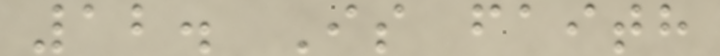12. Is faith
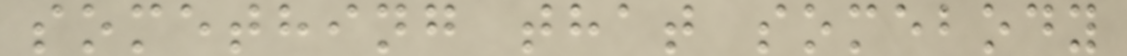something that somebody
